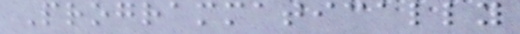Programmatically
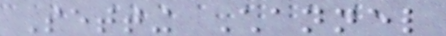Setting Channel
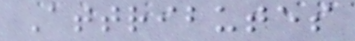Attributes
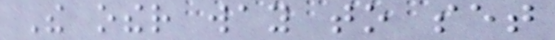The other way to set
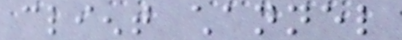client channel
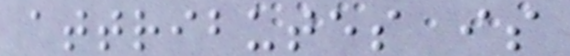attributes is
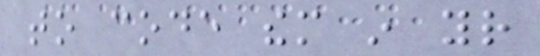to code them in your
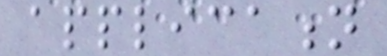application
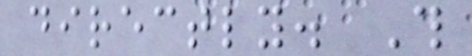directly. This
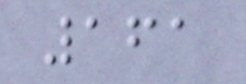161
